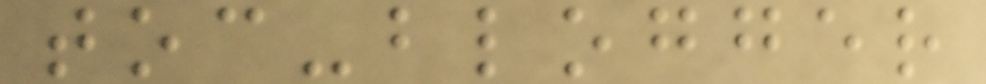toc-blogger
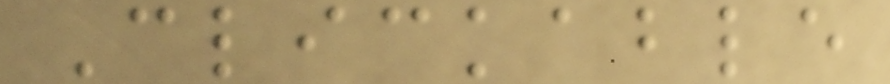Clickable
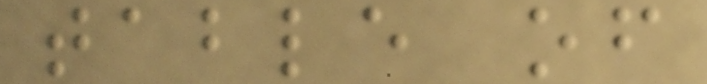table of
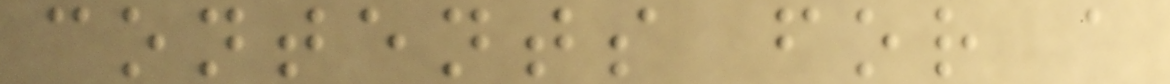contents for a
